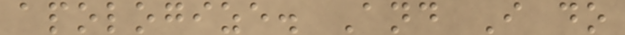apologize. And I do
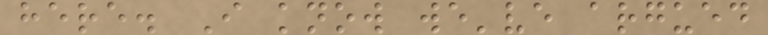here. I know we've argued
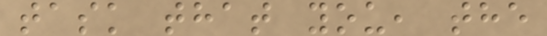task that you, the
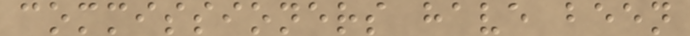commissioners have been
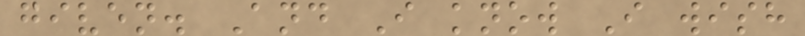given. And I know I wish
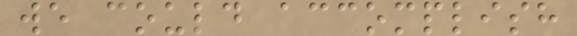we could accomplish
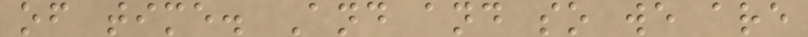of time. And and so we are
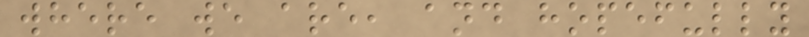where we are, and hopefully
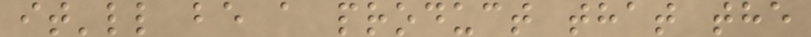it'll be a product that the
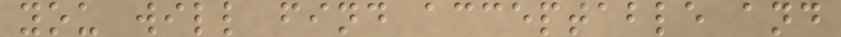you will find acceptable and
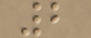2
